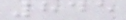845
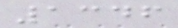1346
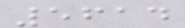5614
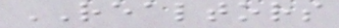REALTORS
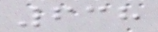638
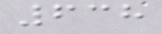638
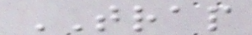TRAP
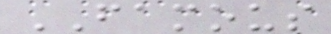FAMOUS
